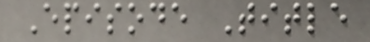Episode Title
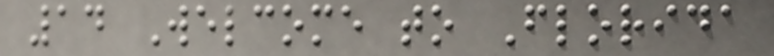14 Welcome to Florida
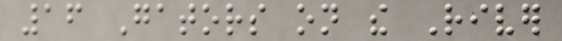16 Gators on the River
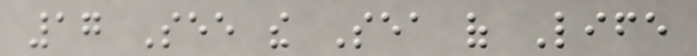17 See the Sea of Life
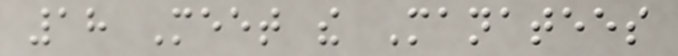18 Meet the Manatees
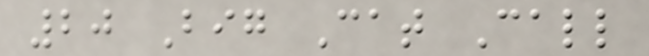20 Big Cat Call
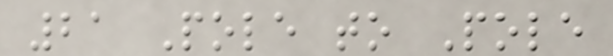21 Pole to Pole
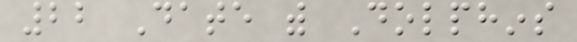22 Date with Dolphins
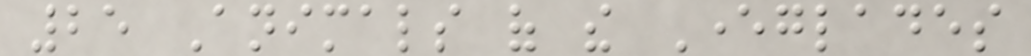25 Animals of the Everglades
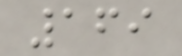169
